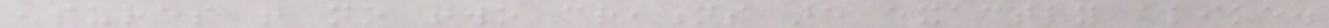ensures that no two creations are exactly alike.
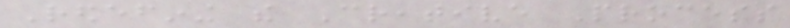Redefining the Creative Process
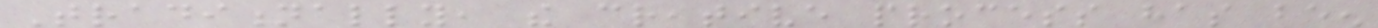Traditionally, the creative process has been
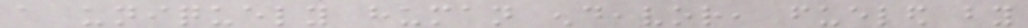a uniquely human endeavor, fueled by
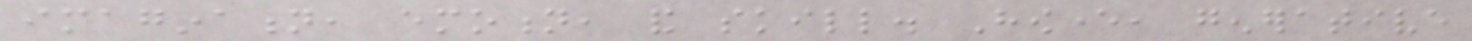imagination, emotion, and skill. However, generative
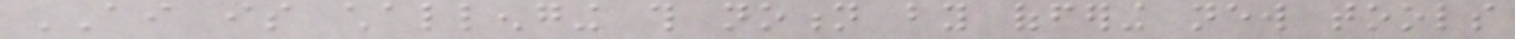AI is challenging this notion by offering new tools
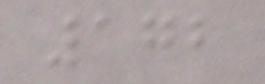172
